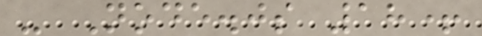- Node.js 18+
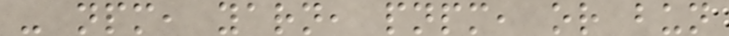- npm, yarn, pnpm, or bun
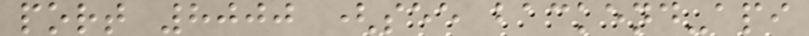port 8000 (see backend-api
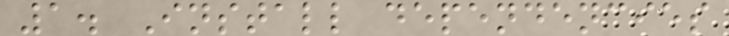1. Install dependencies
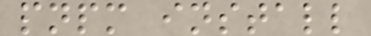pnpm install
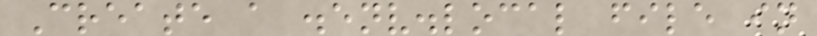Create a .env.local file in
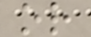or
